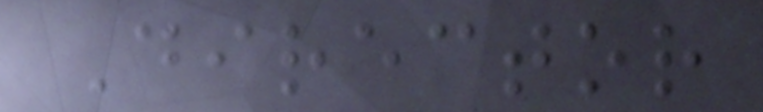Director
